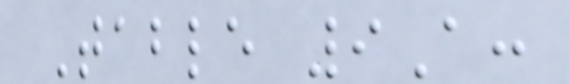Table 9A:
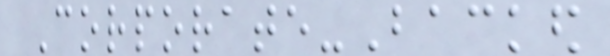Corporate-Backed
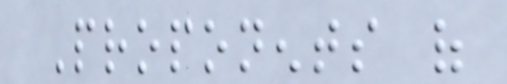Proponents of
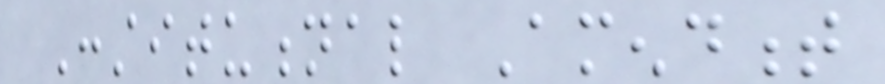Constitutional Amendment
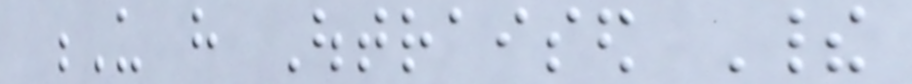U have Outraised Their
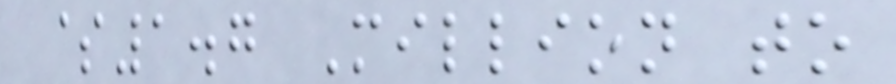$1.7 Million to
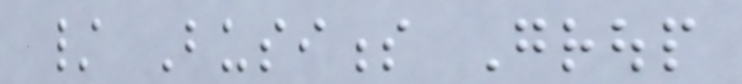/ Business Group
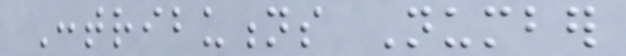Contributions Number
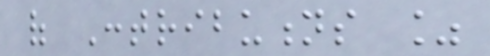of Contributions %
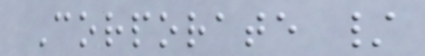Corporate /
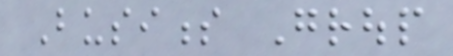Business Group
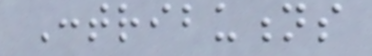Contributions
